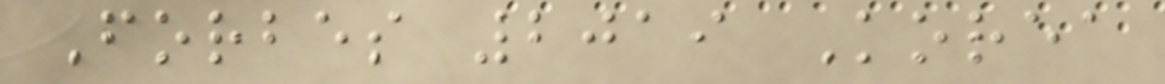Forbes 2019 Korea
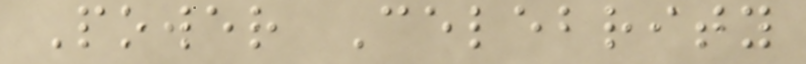Power Celebrity
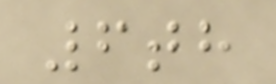6th
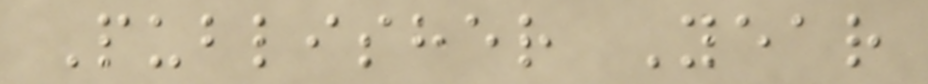Publisher Year
